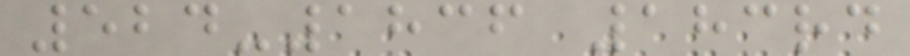524-1836 183rd
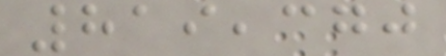819,370
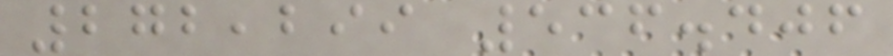272,299 536.406
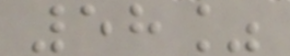58%
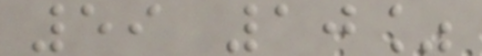59 10%
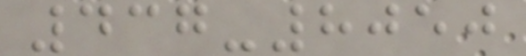437-8050
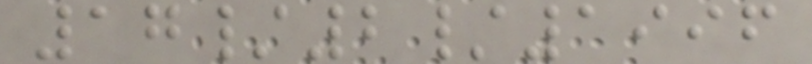17/2/1996
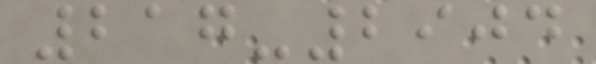217-2904
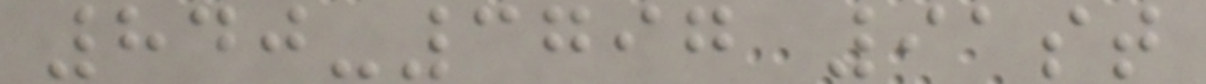840-3797 91st
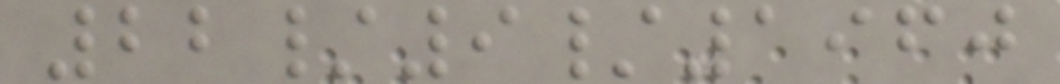22/9/1960
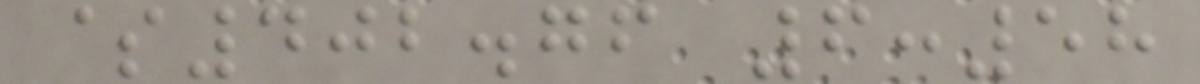$402.76 6:58
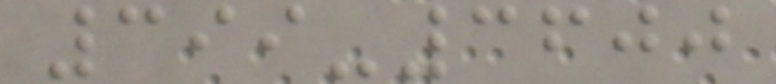399-3600
